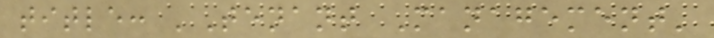title: 'Tenant Management'
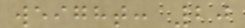weight: 20
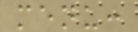menu:
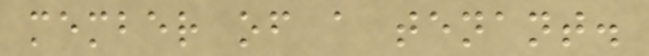member of a tenant.
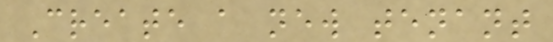Create a new tenant
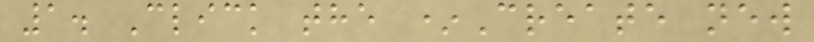1. Click the *Create new
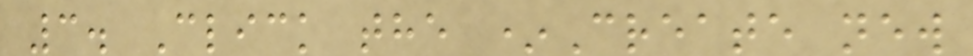3. Click the *Create new
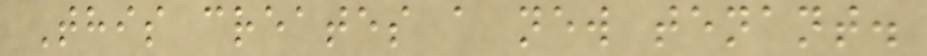This creates a new tenant.
